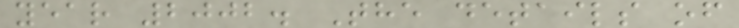year 2002. The details of
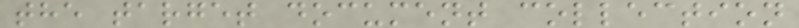the target document collection
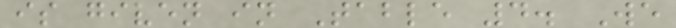is given in Table 4. We
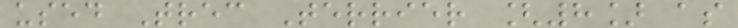used Trec Terrier [8] as
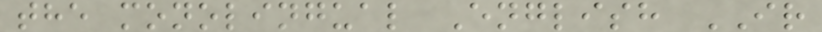the monolingual English IR
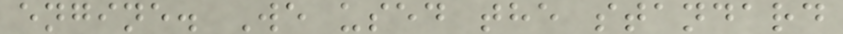engine. We used the standard
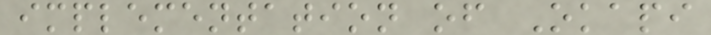implementation of Okapi
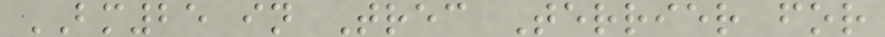BM25 in Trec Terrier for
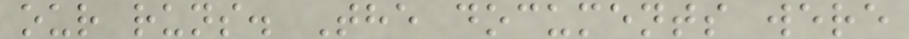our runs. The documents were
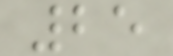25
